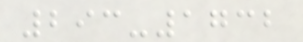293-1732
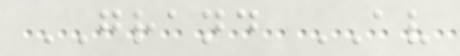GRAND AV
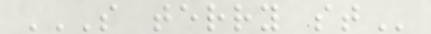S TERRY ST
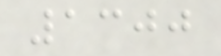1300
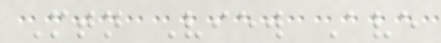Mtn View Ave
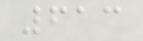613
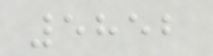5852
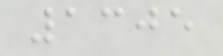1305
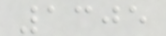1305
